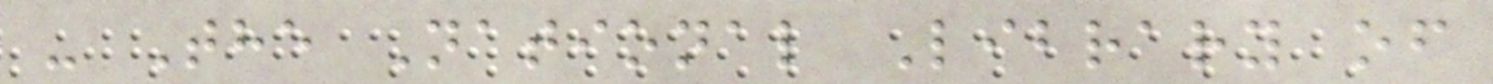- The National Library of
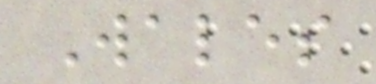Wales
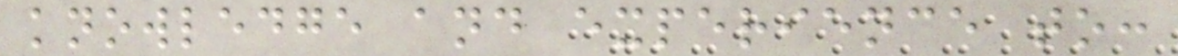knowledge and experience to:
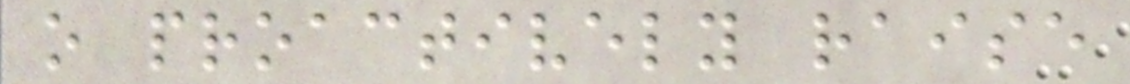o proactively raise
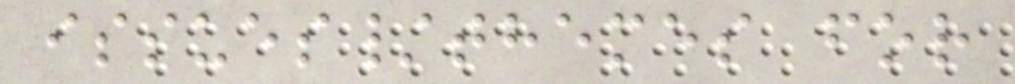issues/themes for
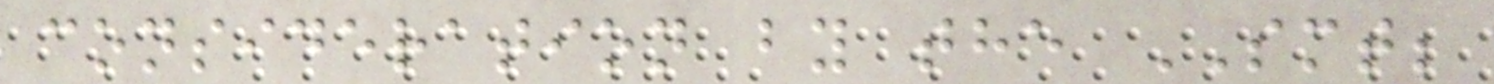consideration by the SMT;
